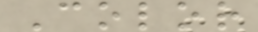Color
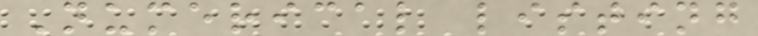Numerical listing
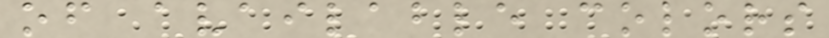of available colors
